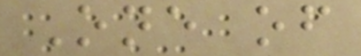One of
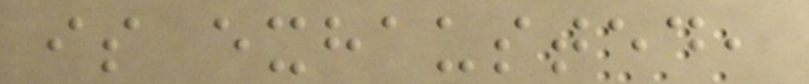is exhausted,
